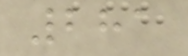281
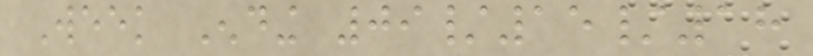Week Ending 09/15/18
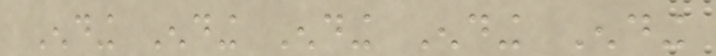Ending Ending Ending Ending Ending
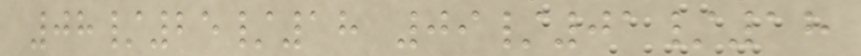08/25/18 09/01/18
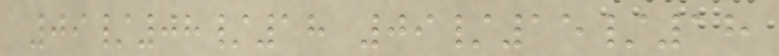09/08/18 09/15/18
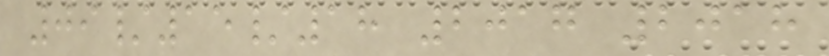09/15/18 2017 2018
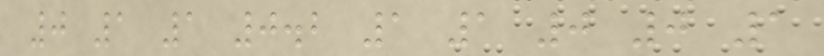0 1 1 0.2 1 1 0 0 1
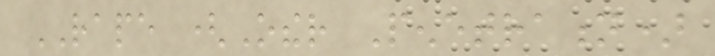RAPE (Other Penetration)
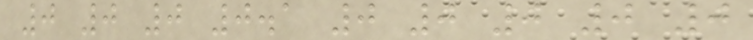0 0 0 0.1 0 0 0 0 0
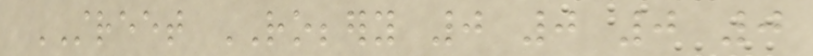STREET ROBBERY 0 0 0 0
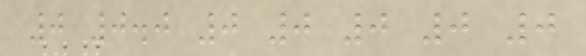0 0.0 0 0 0 0 0
